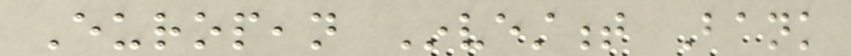European Investment Bank
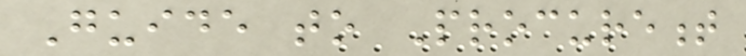Guide to Procurement
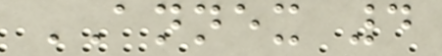ANNEX 4
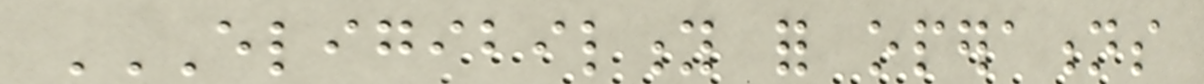ELIGIBILITY FOR OPERATIONS
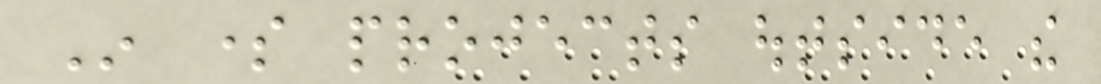In some projects outside the
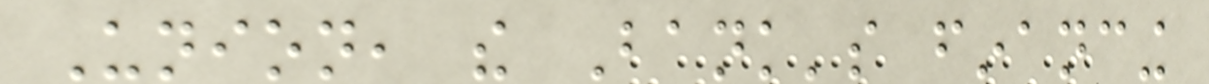Union, the Bank's financing
